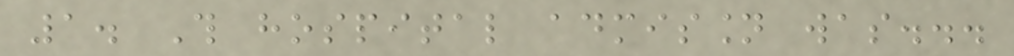1. This hospital admission was...
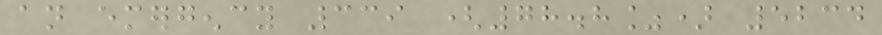an emergency 339 (78.8%) 5234
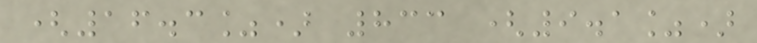(16.3%) 833 (9.1%)
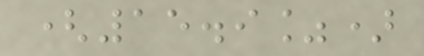(15.9%)
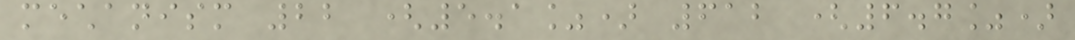mechanism 22 (5.1%) 612 (6.7%)
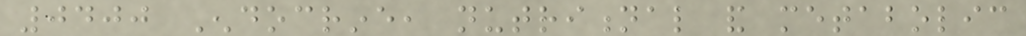0400 Endocrine, nutritional and metabolic
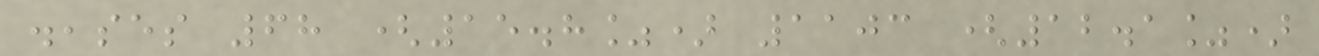diseases 68 (15.8%) 1103 (12.1%)
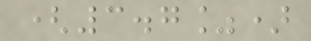(3.7%)
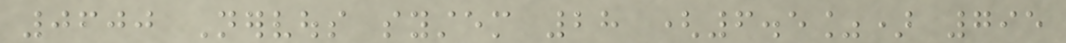0600 Nervous system 28 (6.5%) 795
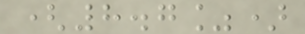(8.7%)
